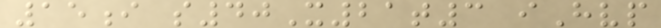15i s40X21t3 iHvp
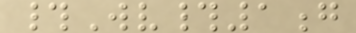#Wv#1g
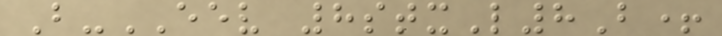B-EEV 8stxL8B+
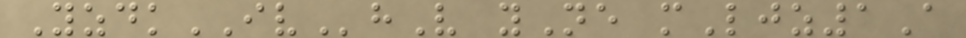YzdkIVhV yNe mLjz1A
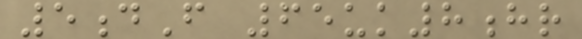5dF 65uk8hr
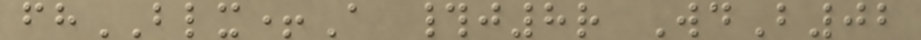fhBLX+A #j8r WdB02
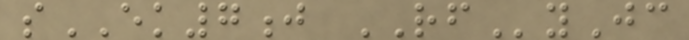sEK7j RFyJc
